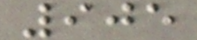905
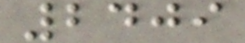2409
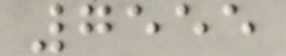7555
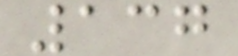137
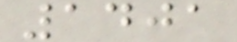1401
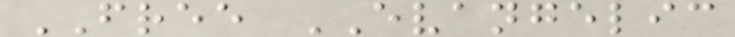FREE EVANGELIC
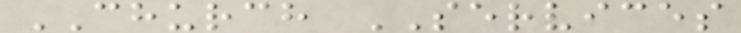CHURCH SERVICES
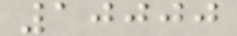10000
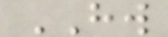HW
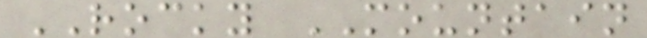ROCKY MOUNTAIN
